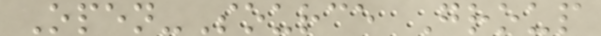Open-Source Group
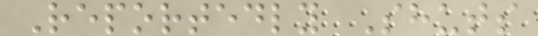Reportedly Shuts
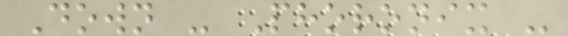Down - Phoronix -
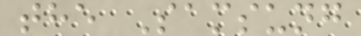the Samsung
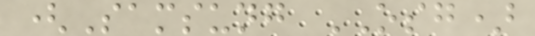(Samsung OSG)
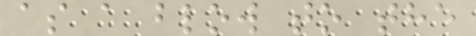as a blow to the
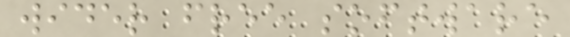wider free software
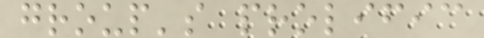group's prolific
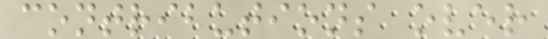contributions over
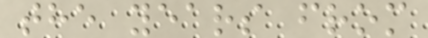the years from
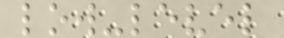low-level
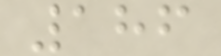186
